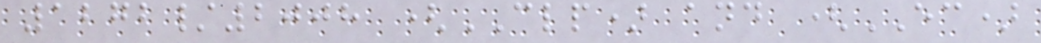1272/2008 (CLP) and (EC)
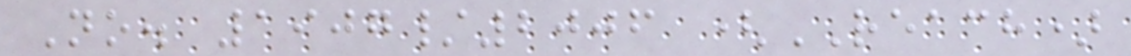No. 1907/2006 (REACH)
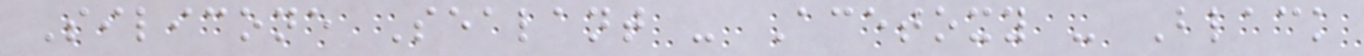Silicone Sealant - Acetoxy - Black
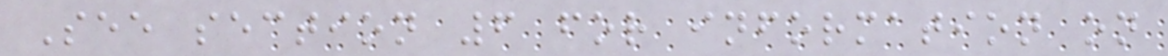See section 6 for information on
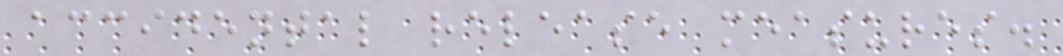accidental release measures.
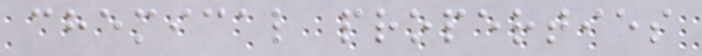chemical properties
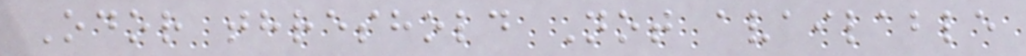Odor threshold Not available
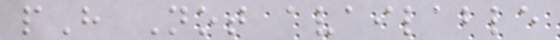pH Not available
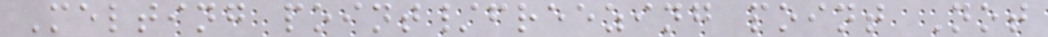Melting point/freezing point Not
